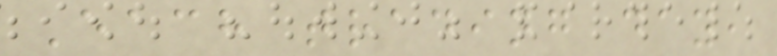Each trading day,
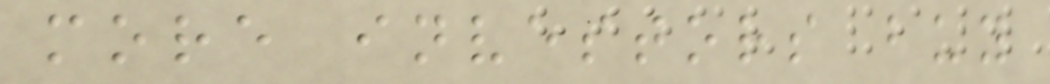more investors buy
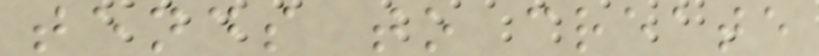tends to create
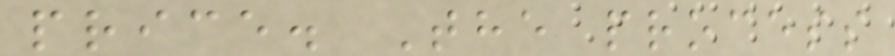price. The process
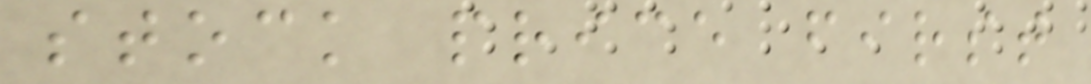stock price first
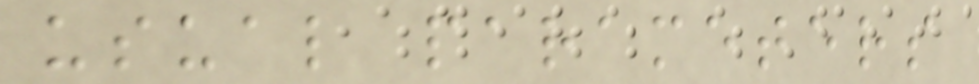usual parameters
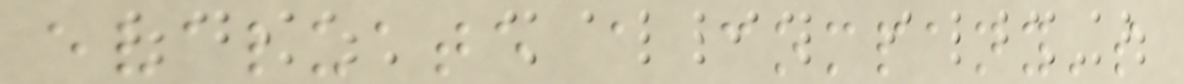evaluate a company's
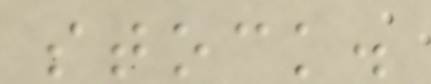stock.
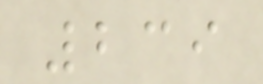239
